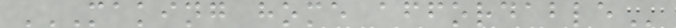MAKING HOME AFFORDABLE
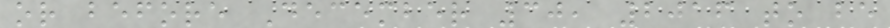or before December 30, 2016 to be
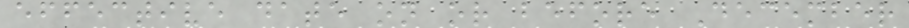effective date on or before December
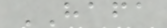HAFA
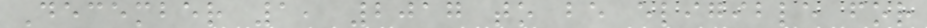December 1, 2017 to be eligible for
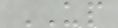UP
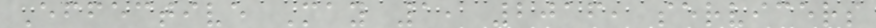Effective May 1, 2016, servicers
